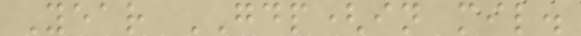Year GDP(in mil.
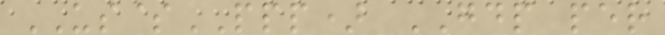US$PPP) GDP per
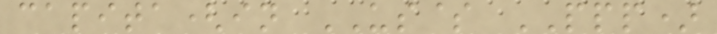capita(in US$ PPP)
